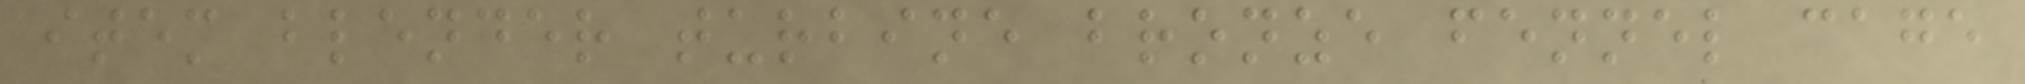item blender turbine bronze fennel cage
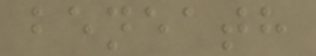beneath
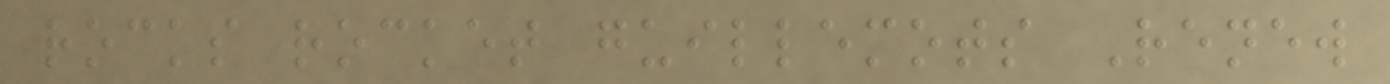rocks rocket guillemots Renew
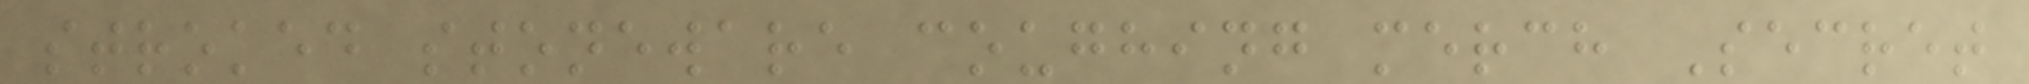stroked stoneware coughing merch Secret
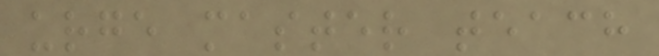urge master teach
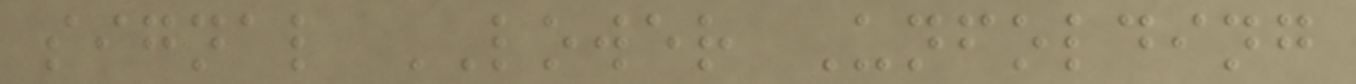signal LOWER Unfolding
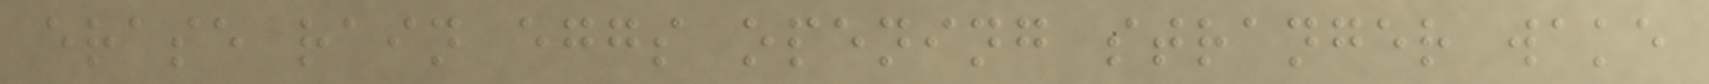erase rain eggs opening stranger wake
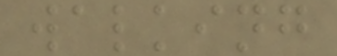walking
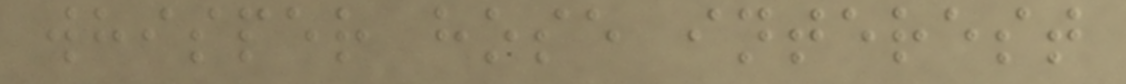whisper hose interest
